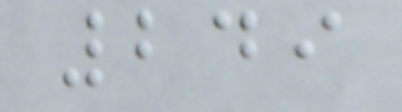249
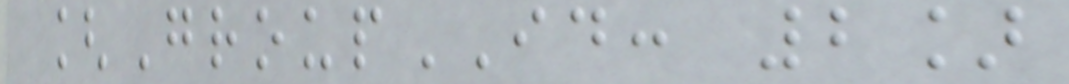[GroupID: 2]
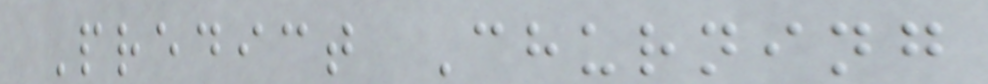Predict Churning
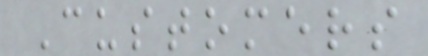Customers
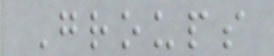Groups
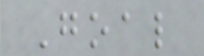Goal
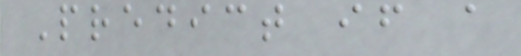Predict if a
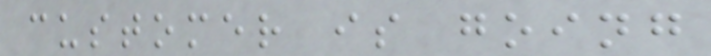customer is going
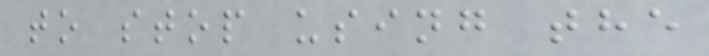to stop using the
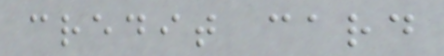credit card
